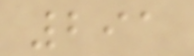291
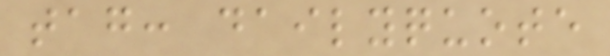tag: dailyquote
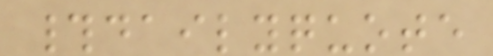#dailyquote
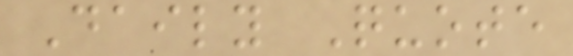Daily Quote
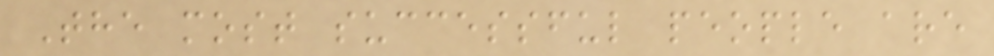The most successful people are
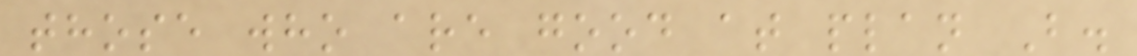those who are good at plan B.
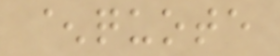^quote
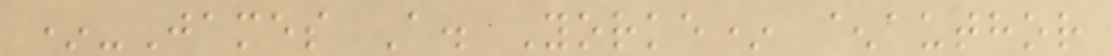*-James A. Yorke* ^author
